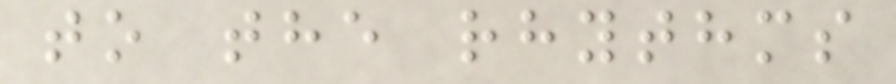to the rhythms
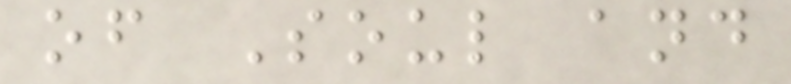of Soul and
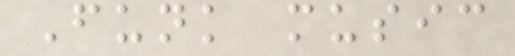Funk music
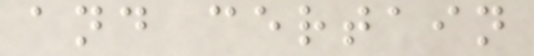and certain
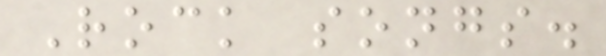Rock songs.
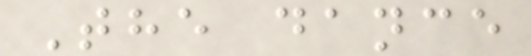The dance
